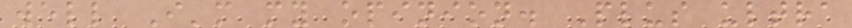well I'm my opinion. Plus ultra
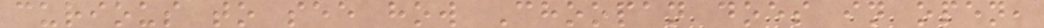curious to see how Choopan does in open,
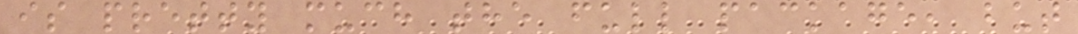is pretty much the full package, but
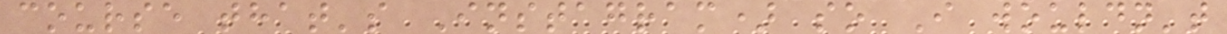course that's Instagram) so I wouldn't
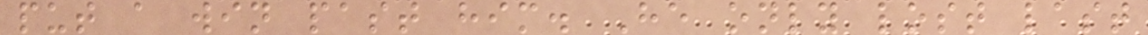put a win past him. He only lost last
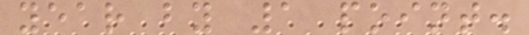year by 1 point.
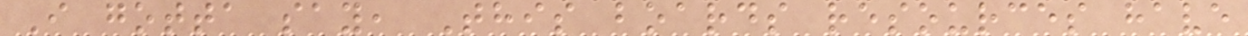I gotta say, This boards resources have
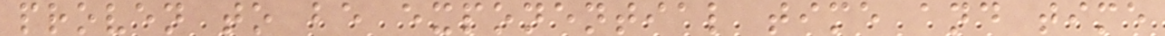proven to be exponential time and time
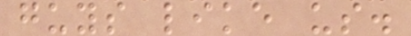guys like us.
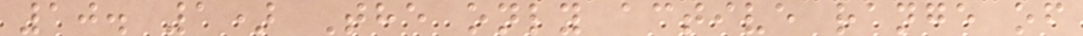10. 1) The only active range of
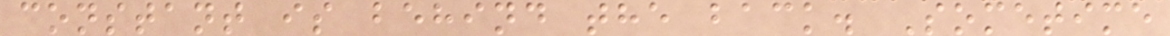constant is behind the back. Sometime
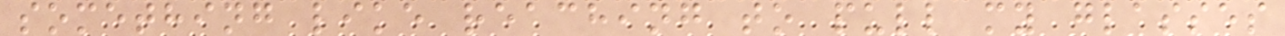something like reaching to pull my glasses
